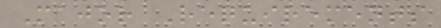Major Requirements
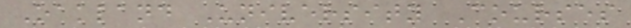Oakland University Courses
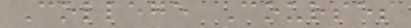College Courses
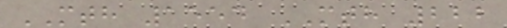MTH 1554 MTH 222
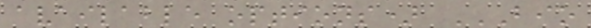available options) BIO
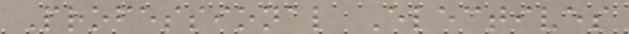Professional Electives
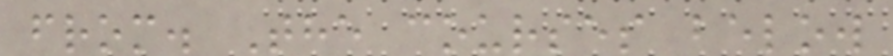from. The courses below
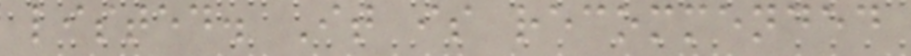listed. It is recommended
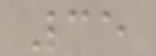35
